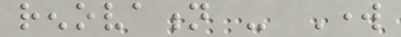renovation - Work
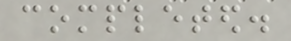completed.
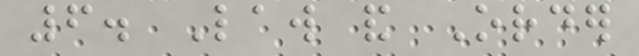6. Law and Order
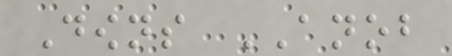Downs ANOB
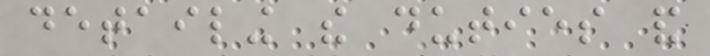detailing the duties and
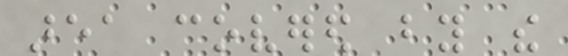area covered by the
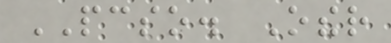PCSO. Other
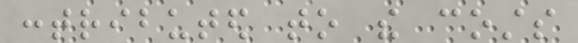contributed to the costs
